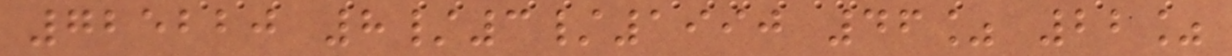725220 8/3/1990 46% 22%
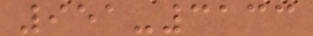951-3133
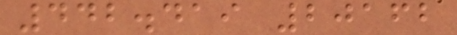442.419 20162
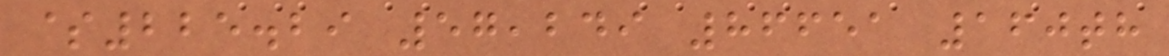$225.29 57,249 86651 160th
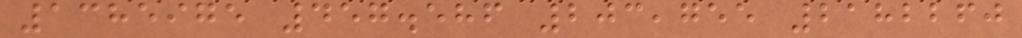1385975 457.586 203,755 2182260
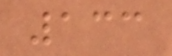133
